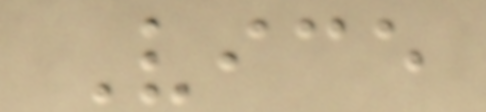Vice
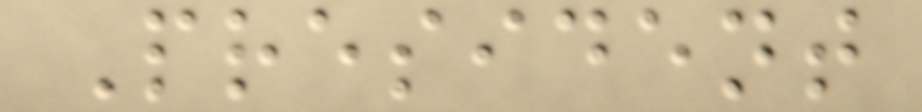President
